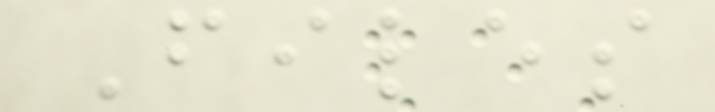Files
